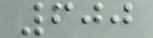600
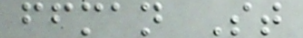ffman St
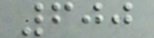600
